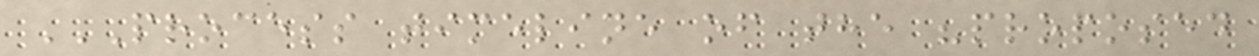PROCESS TIMELINE OF THE "PROPOSED
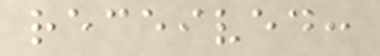received:
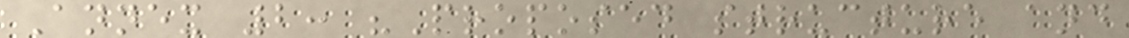Annex 2: "Proposed structure and
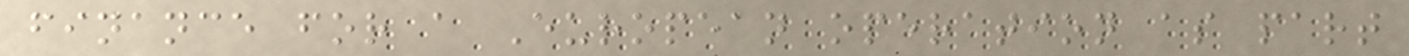finance for a European operation as part
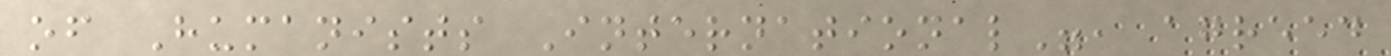of Humanists International", agreed
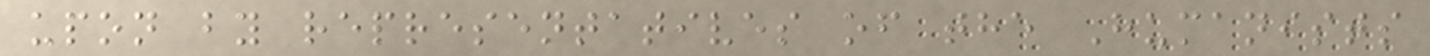upon by representatives of the Humanists
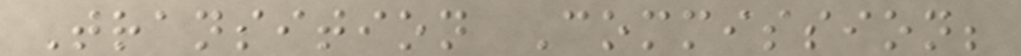Transition Commission;
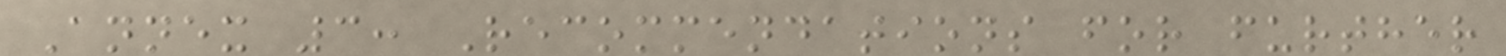Annex 3: Recommendations for further
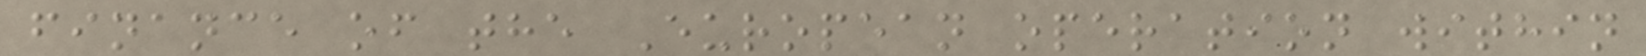finance of the European operation within
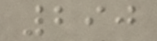290
